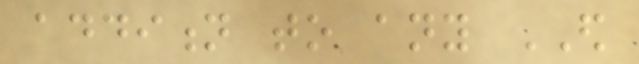addition to any ED
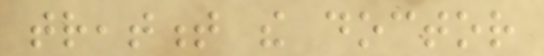treatment the doctor
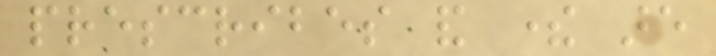prescribes and there are
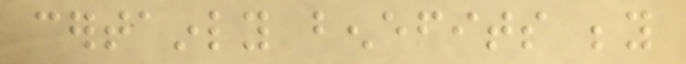certainly benefits beyond
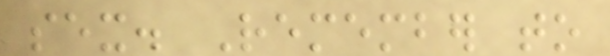sex. Remember to
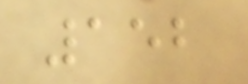152
